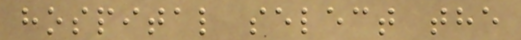hospital select the
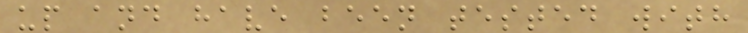up and have been tested with
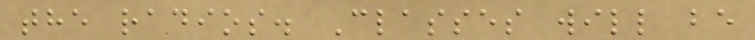the radios. Classes will be
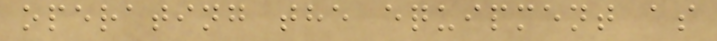operating the equipment as
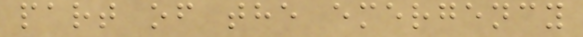part of the emergency
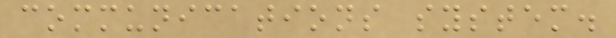communications system.
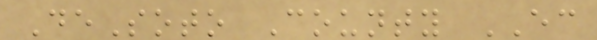DeSoto County EC
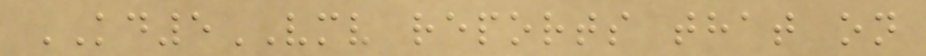KD5VMV reports that on
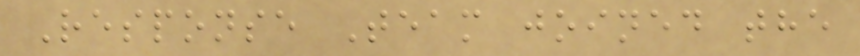Response Team joined the
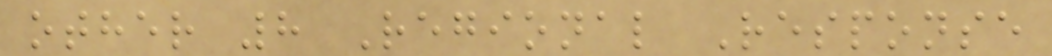other 8 Regional Response
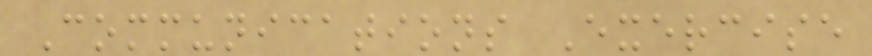Communications Exercise
